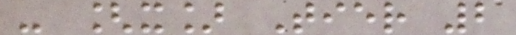- [x] Tier 2
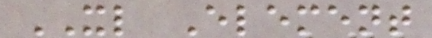XL Element
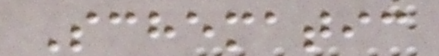Schematic
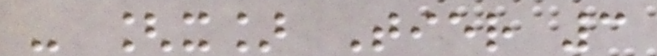- [x] Tier 3
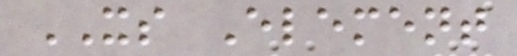XS Element
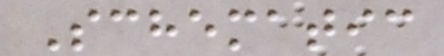Schematic
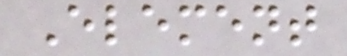Element
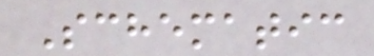Schematic
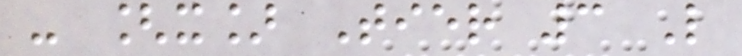- [x] Tier 3 L
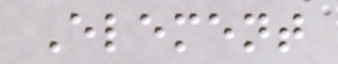Element
